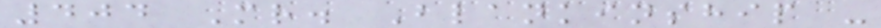404 Mr. Blankinship -
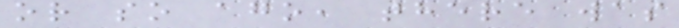or so ago, there was
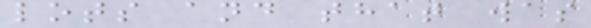lots and that was
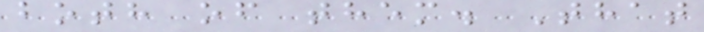both of them. That
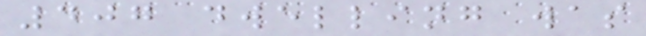407 dwelling was
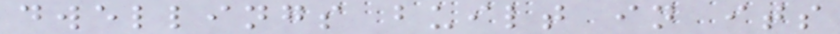dwellings built in its
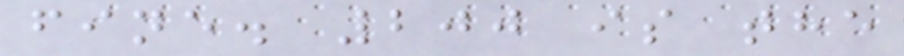fine. 200 is the
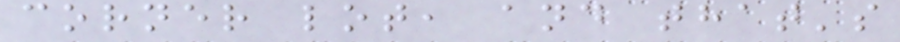corner lot, and that's
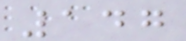147
